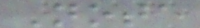Note
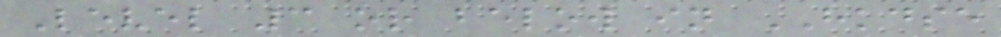Level 3 or below in HKDSE
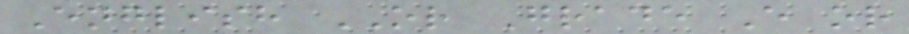English OR Grade E or
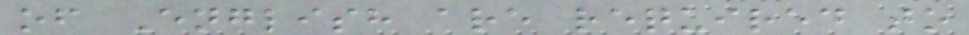of English are required to
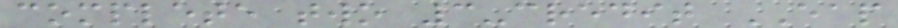complete two 3-credit EAP
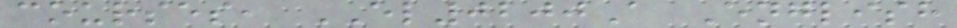courses, EL0200A English
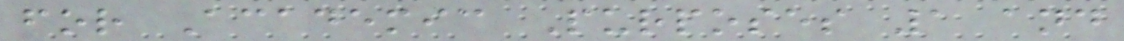for Academic Purposes 1 and
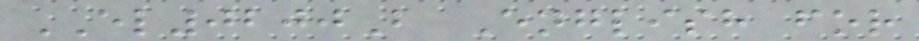EL0200B English for
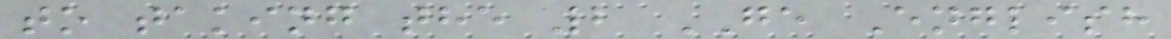to taking the 2 GE English
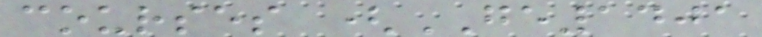courses (GE1401
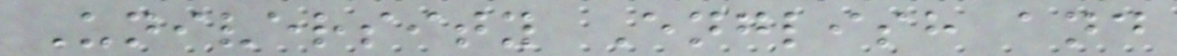University English and
